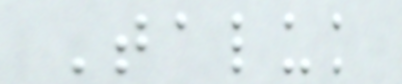Taluk
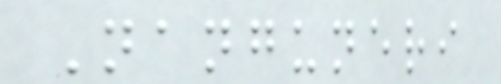Nanguneri
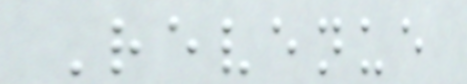Revenue
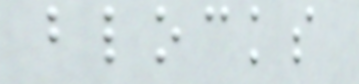blocks
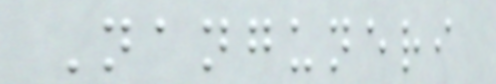Nanguneri
